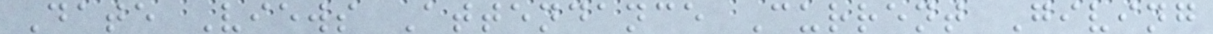Date Views Attendance Current Giving
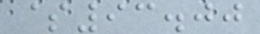$93.00
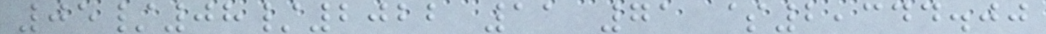05/08/2022 11 71 $2,344.00
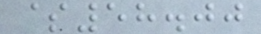$58.00
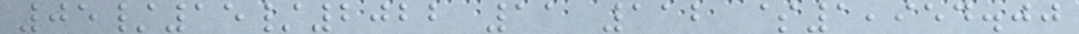05/15/2022 11 112 $1,954.00
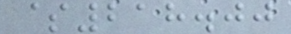$218.00
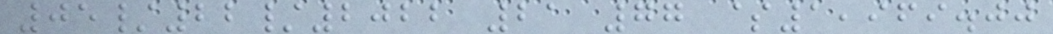05/22/2022 21 77 $1,969.00
